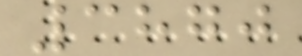3870
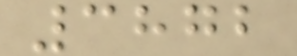3872
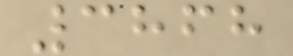3868
